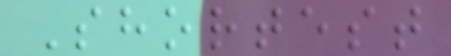Shortest
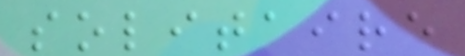solitaire
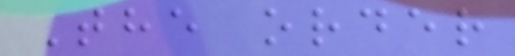The order
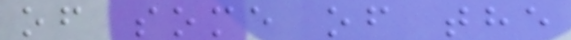of some of the
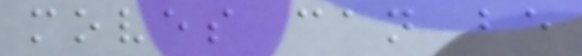moves can be
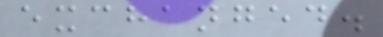exchanged.
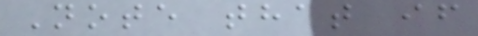Note that if
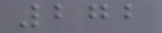272
